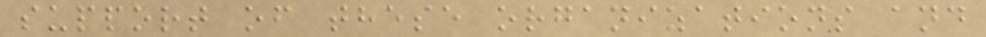support of these organizations and
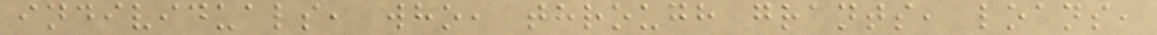individuals, who, through grants, loans,
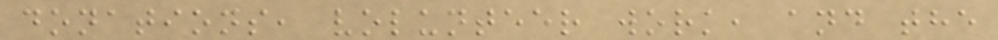donations, volunteer work, and the
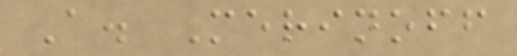A. Merinoff
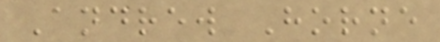Andrew Horne
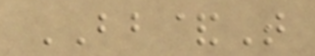BB&T
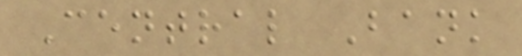Central Bank
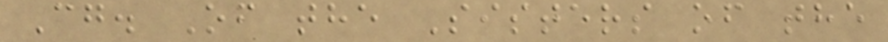Cg. Of the Sisters of the
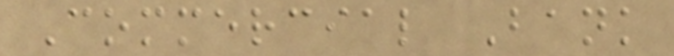Commercial Bank
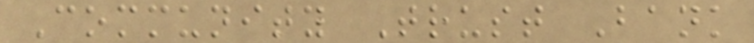Community Trust Bank
